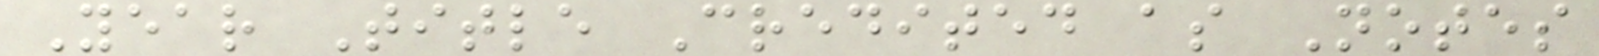Year Title Credited as Notes
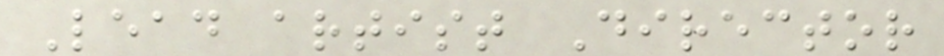Lead artist Director
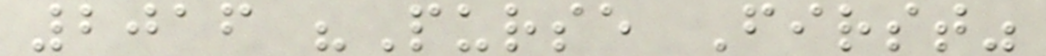2016 "Purse First"
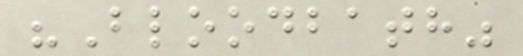"Bloodbath"
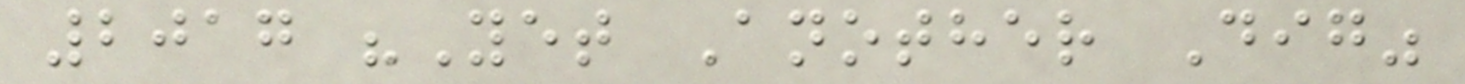2017 "Yet Another Dig"
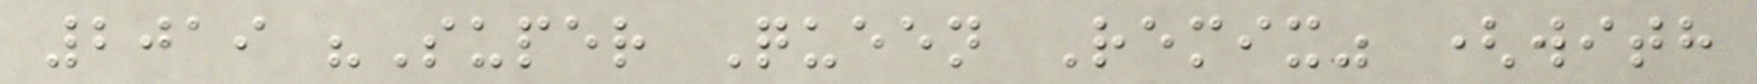2019 "Super Queen Remix" (with
